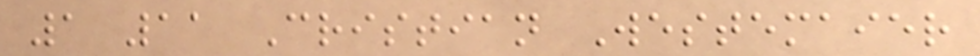1 11 Cristian Westemaier
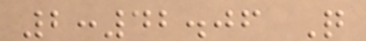2:42.06 Q
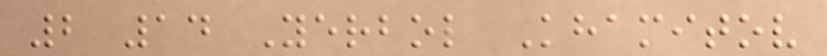2 14 Yerbol Khamitov
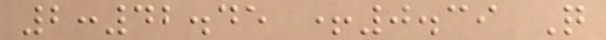2:42.45 +0.39 Q
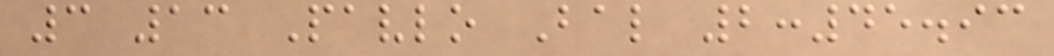3 13 Pavlo Bal 2:45.93
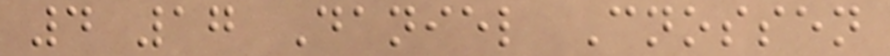4 17 Daniel Cnossen
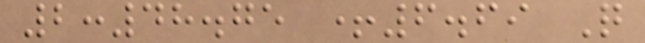2:48.75 +6.69 Q
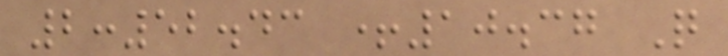2:52.43 +10.37 Q
